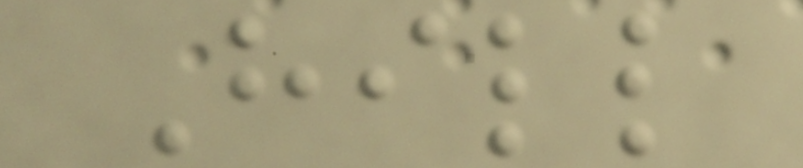Hill
